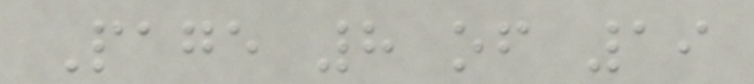Page 8 of 19
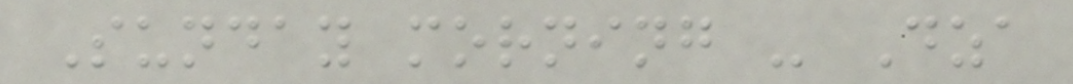Sunday morning - Dza
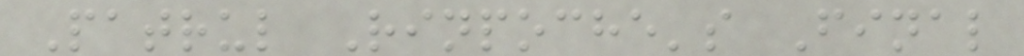Patrul Rinpoche's Final
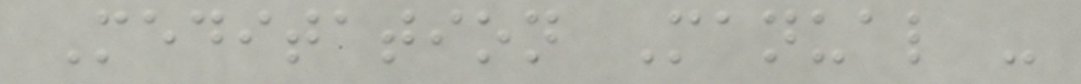Meditation Manual -
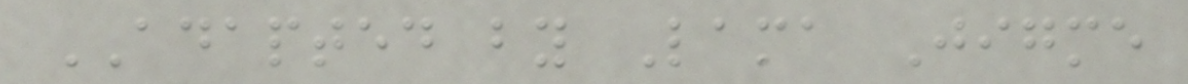ADAPTED by Lama Jigme
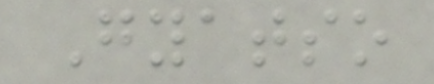Gyatso
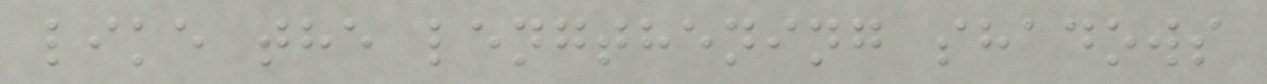like the lengthening shadows
